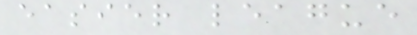easier league
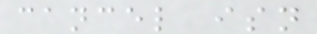cancel isn
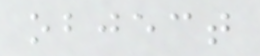object
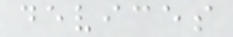devices
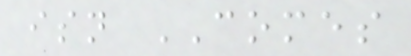isn COMES
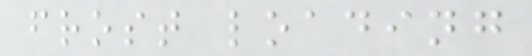frost loading
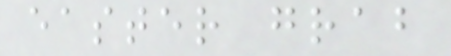easter grab
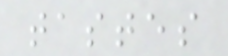tastes
